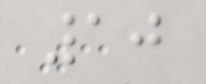10
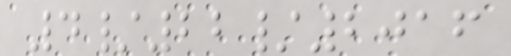4/22/2016
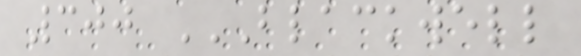300 BLACKWELL
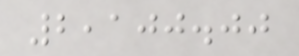2,100.00
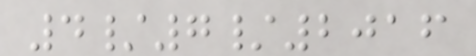4/7/2016
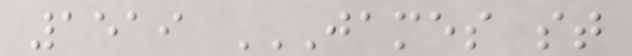1519 JAMES ST
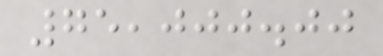75,000.00
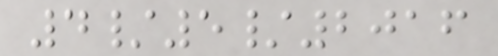4/5/2016
